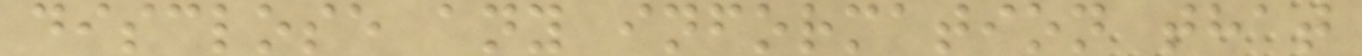disclose any information that
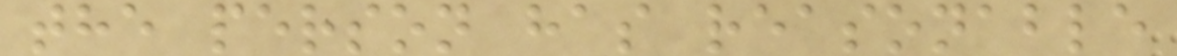the person has reasonable
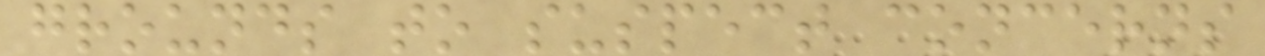grounds to suspect concerns
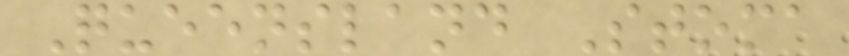Queensland Stoma
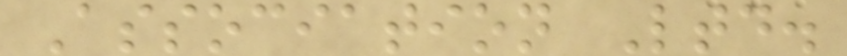Association Ltd.
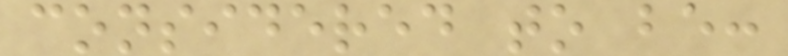considered to be:
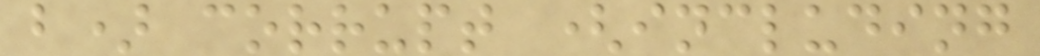b) corrupt (including
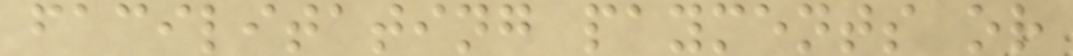facilitating payments or
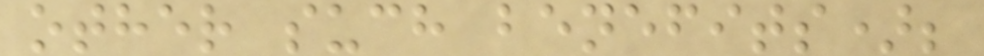other such benefits);
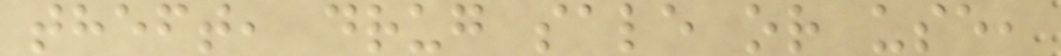theft, drug sale or use,
